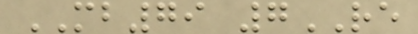MB79 7RE
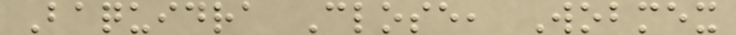Baquidra Close, Wobmex
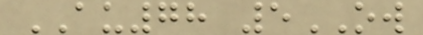AU78 5OW
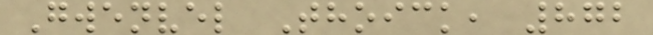Gwenvel Thoick, 872
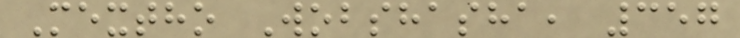Mextho Wobshasha, 357
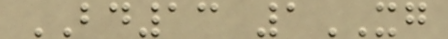BD13 1XG
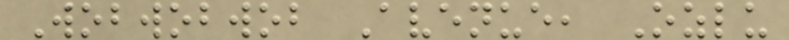Wobwobwob Avenue, Ozlu
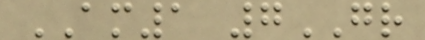AM1 7GR
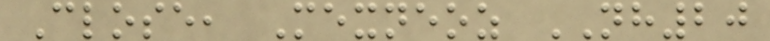Close, Mexneoz NH20
